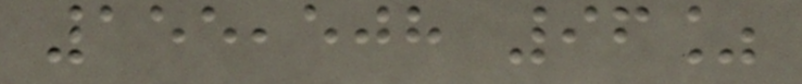155,508 96%
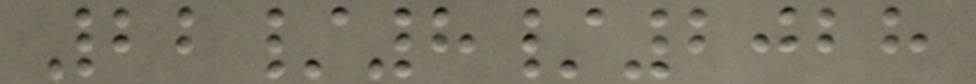22/8/2028
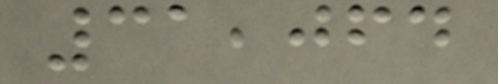31,064
